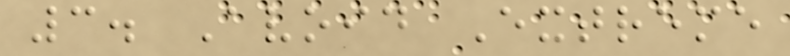3. Avoid Extreme
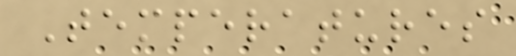Temperatures
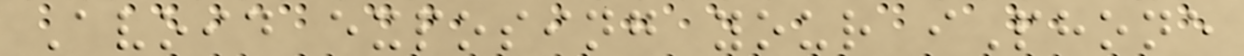Avoid exposing your iPhone
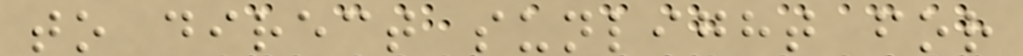to direct sunlight for
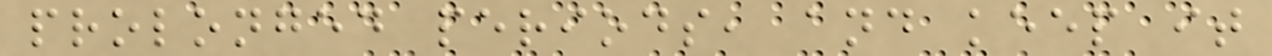prolonged periods, and keep it
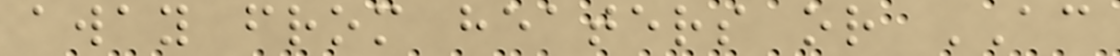away from heaters or AC
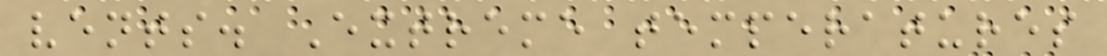vents. Extreme temperatures
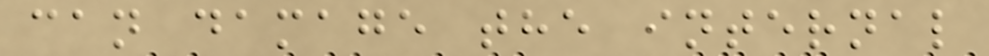can damage the internal
